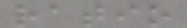ratio
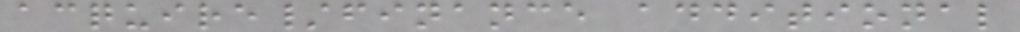acquire/finance additional
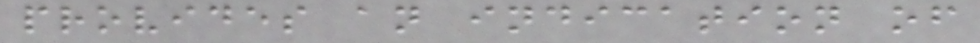provides an indication of
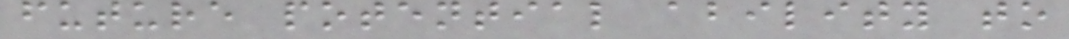future potential ability to
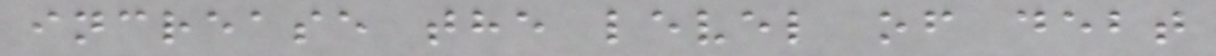increase the level of debt
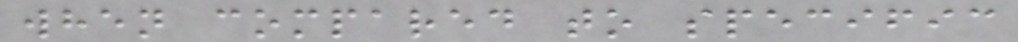when compared to specific
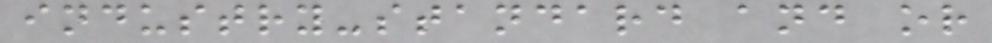industry-standard and or
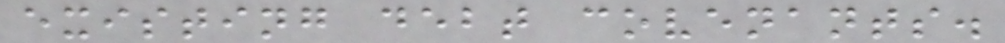existing debt covenants.
